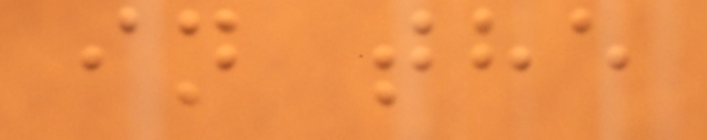in the
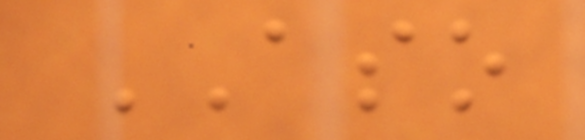ASO
